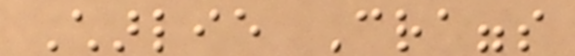Charlie Craggs
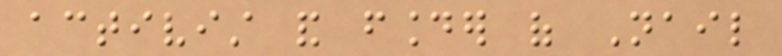activist and founder of Nail
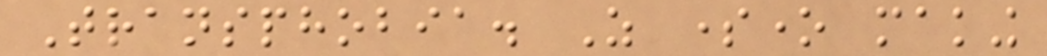Transphobia. As someone making
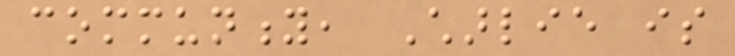community, Charlie is
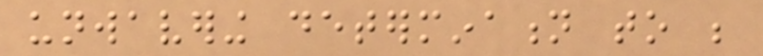unwavering determination to be
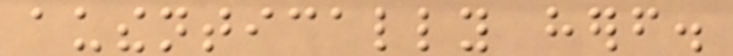authentically herself.
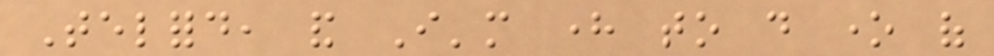Telford, and I'm here to do one of
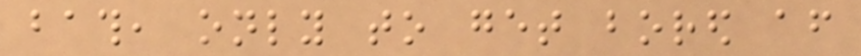bath, only to get bored after
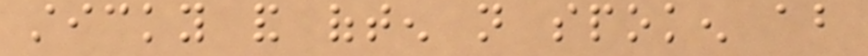sticky and often not spoken about
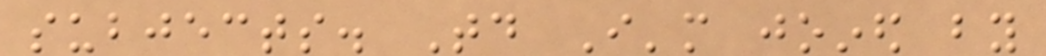subjects. Today I'm joined by
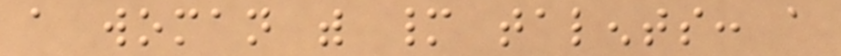a woman with many talents: a
